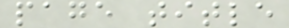page title
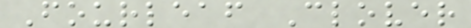Fourleaf Clover
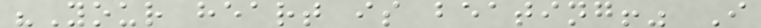"Your heart is beating!" I
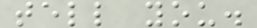tell you.
